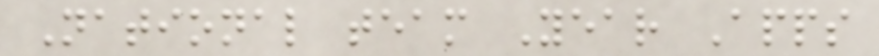National team Year Apps
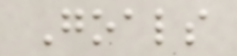Goals
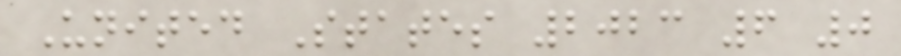United States 2023 6 0
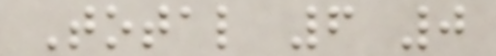Total 6 0
